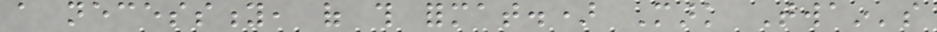a necessity, of this format.) Mark Twain's
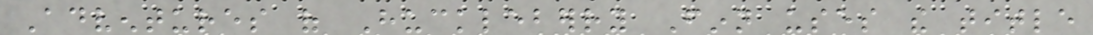Adventures of Huckleberry Finn uses the title
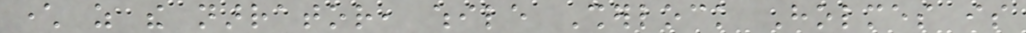character as the narrator, while Sherlock Holmes is
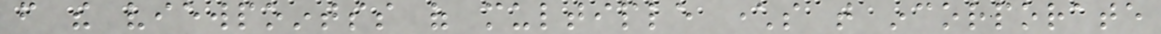from the viewpointss of multiple characters that incorporate
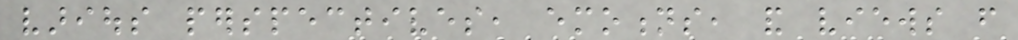various perspectives, emotions, and views from
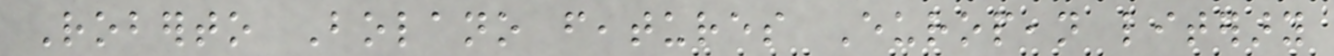Roberto Bolano features European literary
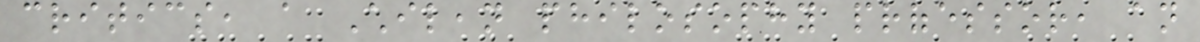critics, a Chilean philosophy professor, an
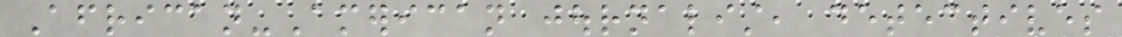African-American journalist, detectives
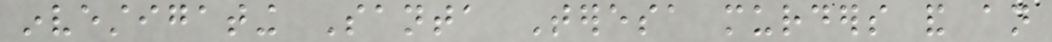investigating Santa Teresa murders and an
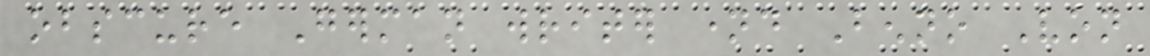obscure German writer named Benno Von
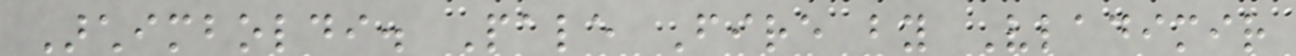Archimboldi. Pale Fire by Vladimir
